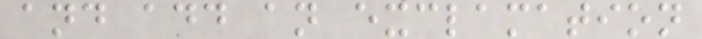and add an exclamation
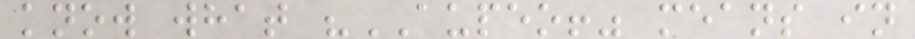know what "AUPEO!" means in
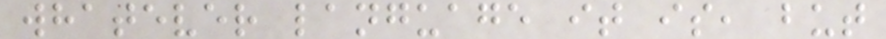whatever language it is, but
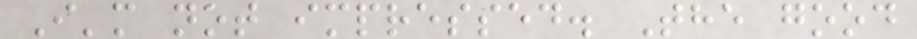I'm not impressed. The good
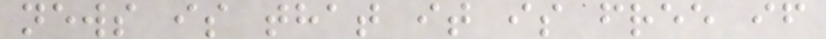news is that it is free if
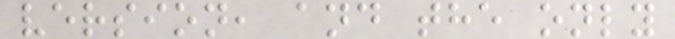version, and the only
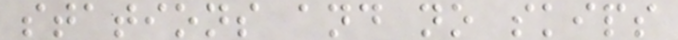stations and no skips
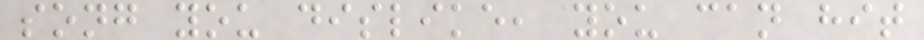song you dislike, you can hit
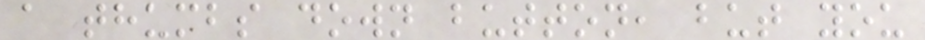a thumbs down button, but you
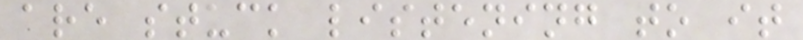are stuck listening to it
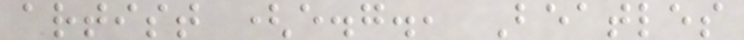artist (e.g., Beatles
